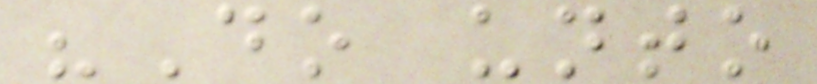"Do unto
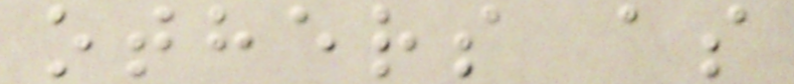others as
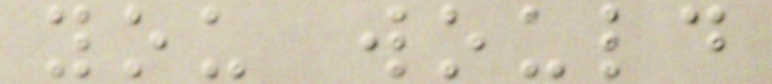you would
